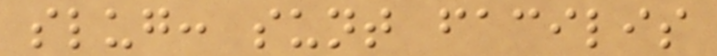slug: sunt facilis
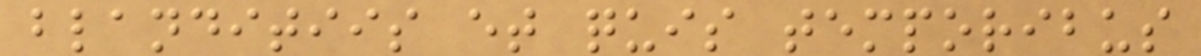blanditiis et quis temporibus
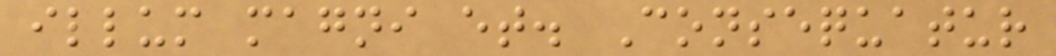illum magni et. Consequatur
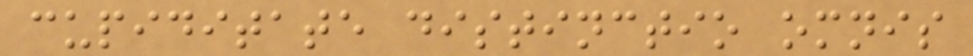cupiditate distinctio omnis
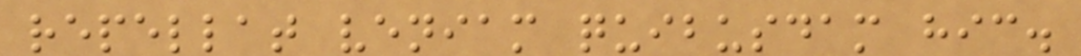repellat veniam quibusdam hic.
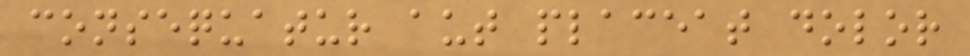consequatur aut placeat dolor
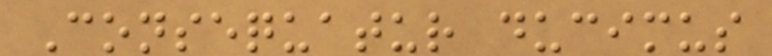Consequatur ducimus
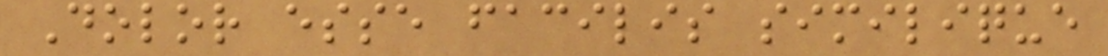Dolor esse facilis similique
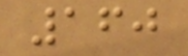160
